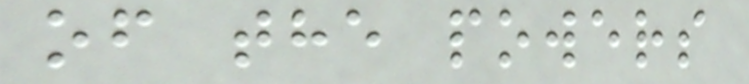of the powers
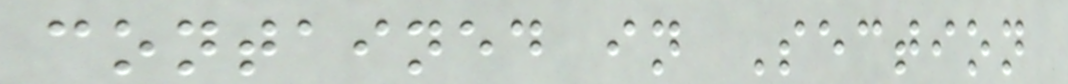contained in Section
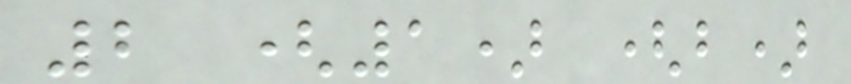2 (1) (b)
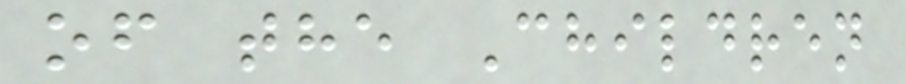of the Children
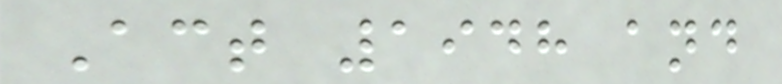Act 1948 and
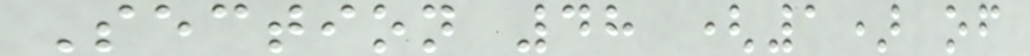Section 48 (1) of
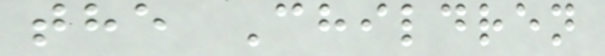the Children
